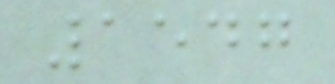1547
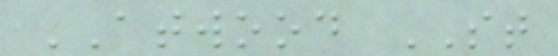ATWOOD ST
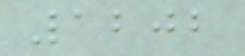1202
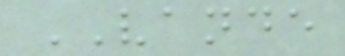VANDE
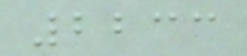2233
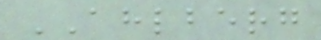AHLBERG
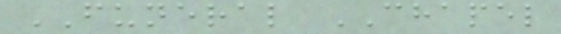FUNERAL CHAPEL
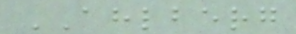AHLBERG
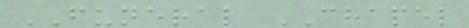FUNERAL CHAPEL
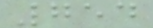754
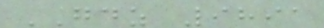GDZ 9891
